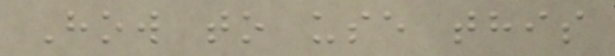How to use this
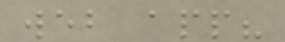web app?
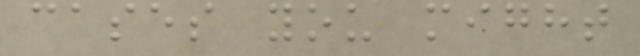cases you might
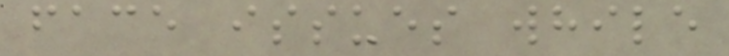face issues while
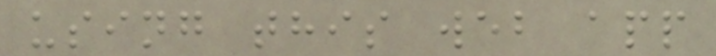using this web app
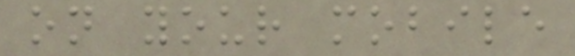on your mobile
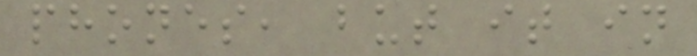phones, but it in
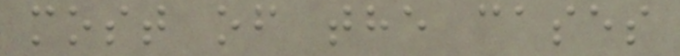most of the cases
